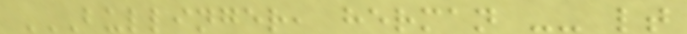BULLINGER, HERMAN -- LT
